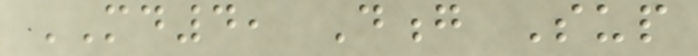MD4, Dong Sup
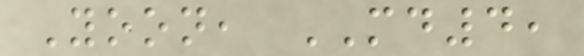Yoon, MD4,
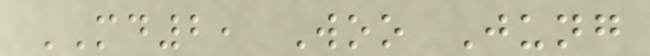MD2, Woo Jung
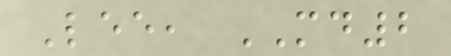Lee, MD2
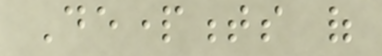Departments of
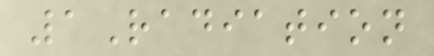1Radiation
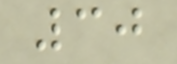30
